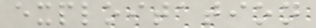exploitation
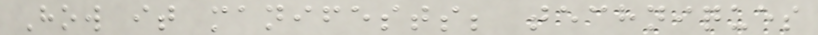How it manifests; techniques
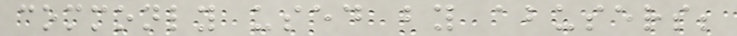commonly used by abusers;
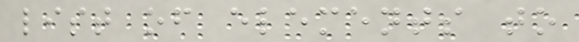list of elements to
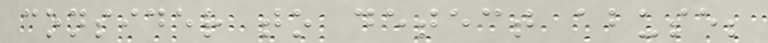consider to detect abuse;
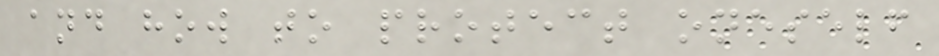and how to protect oneself
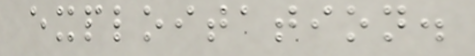exploitation.
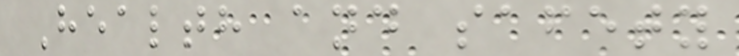Health and safety
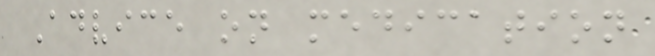Advice on medication
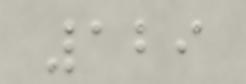129
